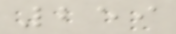259
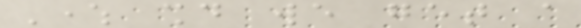Where should we get a
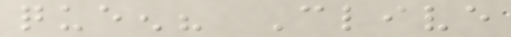queen? Clive
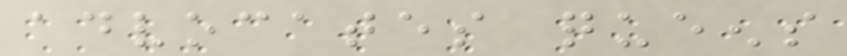advocates queens
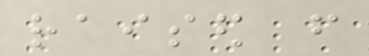raised from
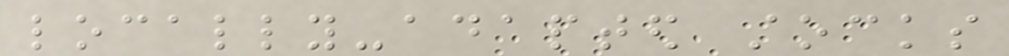locally-adapted stocks
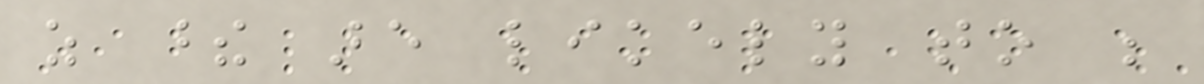as these are likely to be
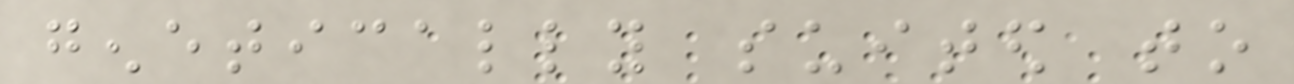genetically suited to
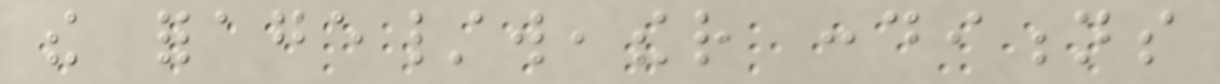the forage/weather conditions
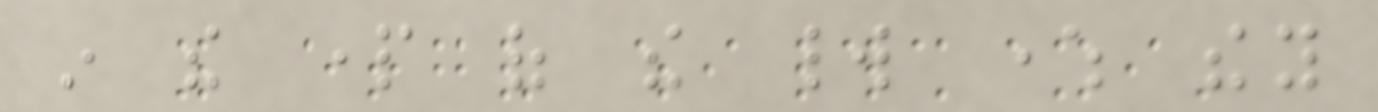in the part of the world where they
